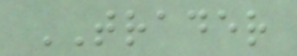TRADER
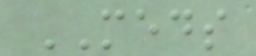MEDS
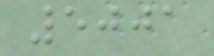5001
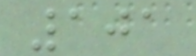101
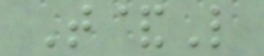T&L
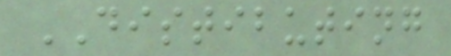DISTIBUTING
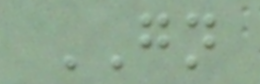GN
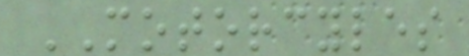MOTORCYLES
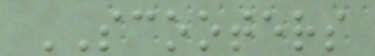SCOOTERS
